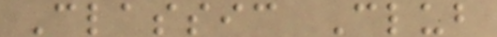Classic Club
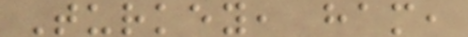Turkey, ham,
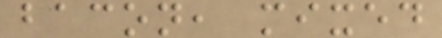bacon, mixed
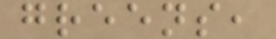greens,
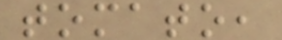tomato,
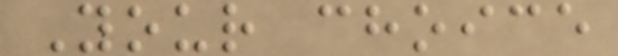Your choice
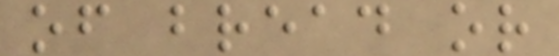of bread or
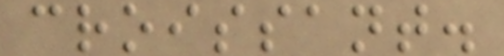croissant.
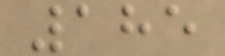185
